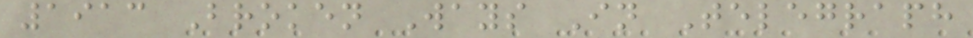1913 Broken Ways In Telegraph
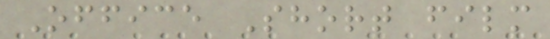Office Short film
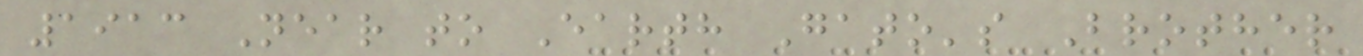1913 Near to Earth Gato's Brother
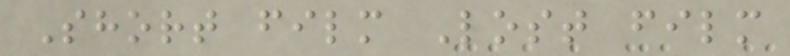Short film Lost film
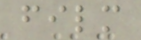film
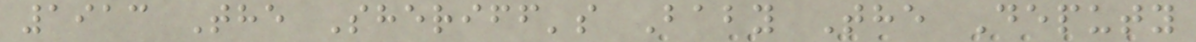1913 The Sheriff's Baby The Deputy
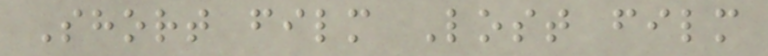Short film Lost film
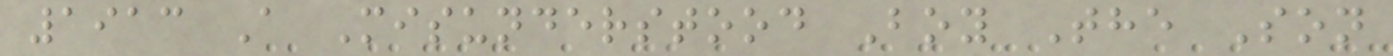1913 A Misunderstood Boy The Son
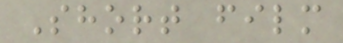Short film
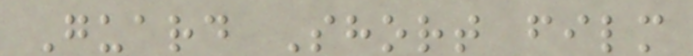Guard Short film
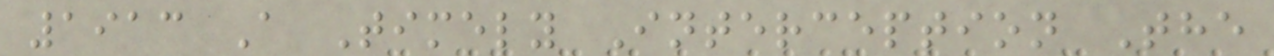1913 A Timely Interception The
